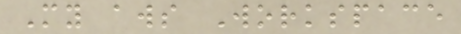My aws Workspace
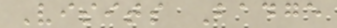Visits Badge
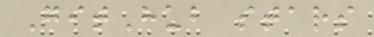GitHub stars
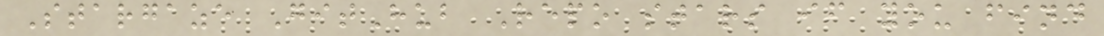Stargaze GitHub Repo stars if you find
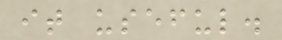it useful.
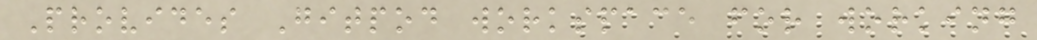Provides Gitpod workspace for working
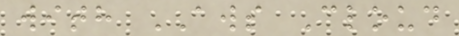with AWS Cloud
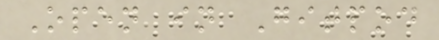Open in Gitpod
